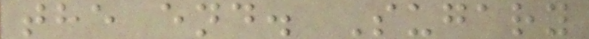the end. Sugary
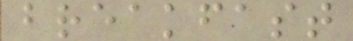breakfast
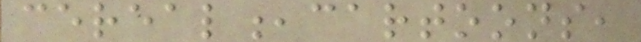cereal,cartoons,
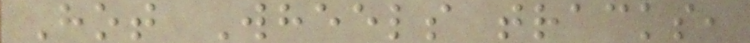Hot Wheels tracks,
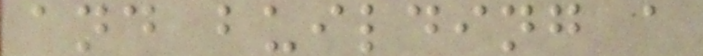and building a
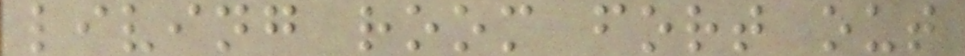living room fort out
